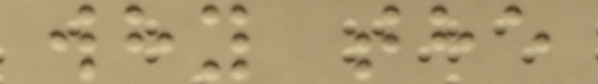why the
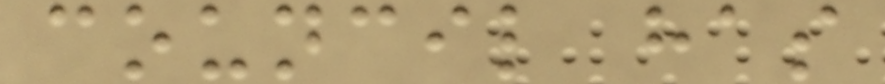council has
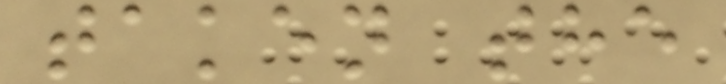taken the
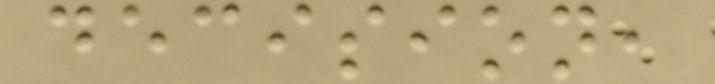decision,
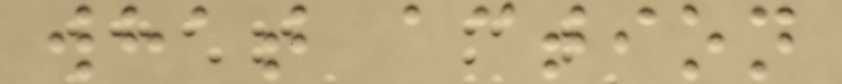what action
